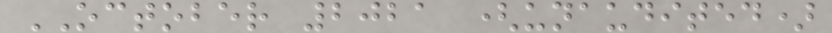OCTOBER 2021 (unaudited)
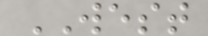WEST
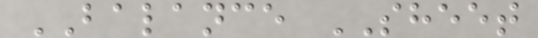BALANCE SHEET
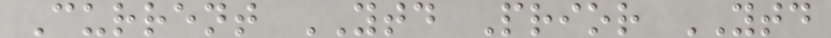Current YTD Prior YTD
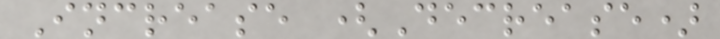Increase (Decrease)
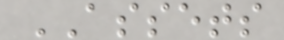ASSETS
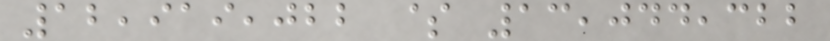12,919,022 $ 13,044,322
